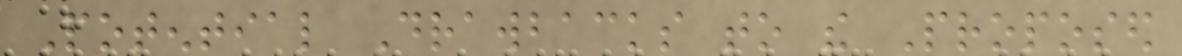Potential Drawbacks to the Proposed
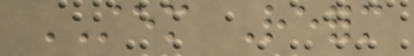STEM Reform
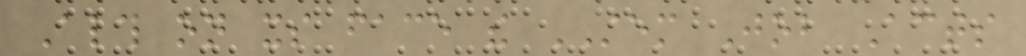Although on its face the STEM Job Acts
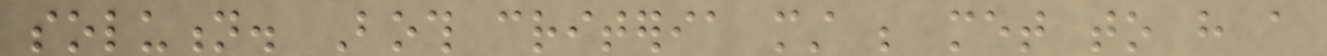solution. Both criteria must be met to have a
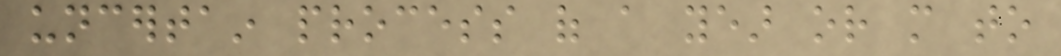uncertain process of a year or more to
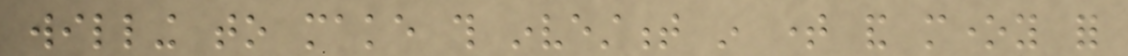willing to make this investment in time and money for
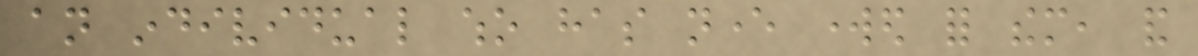an individual who has never worked for them, and
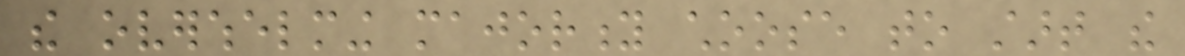the overwhelming majority choose to start the
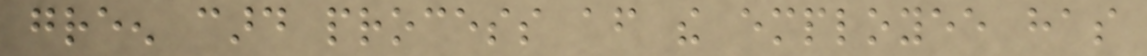green card process after the employee has
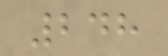248
